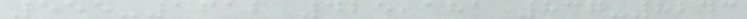555-1612 425,181 837-8243
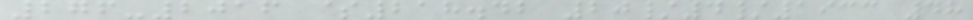276-2016 $218.42 20/4/1933 48
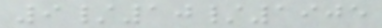9/10/1905
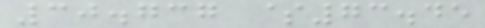30.737 $73.45
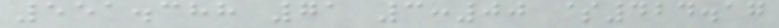551.388 71 3:00 $424.17
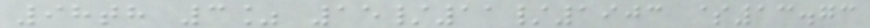98th 3% 15/11/1903 $13.73
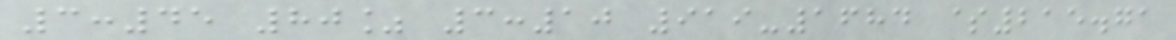3:45 80% 3:10 919-1684 $215.71
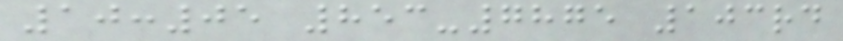10:05 853-7875 103rd
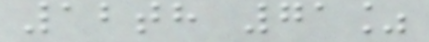12th 71%
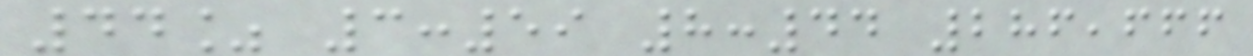44% 3:59 8:44 286,666
